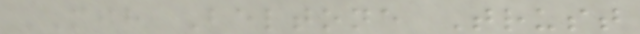MIH Beltone Trust
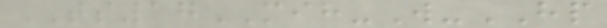TS17MIH-W-HP
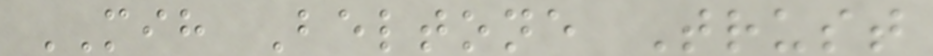MIH Beltone Trust
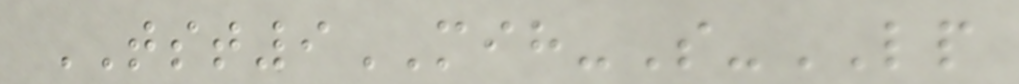TST9MIH-S-LP
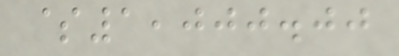$1,000.00
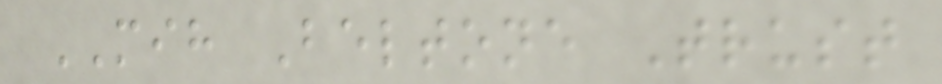MIH Beltone Trust
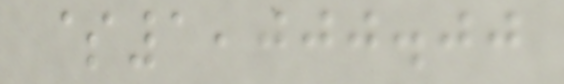$1,000.00
